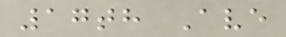17th Ave
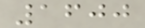1600
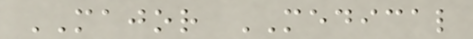MAJOR MEDICAL
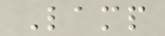Lamp
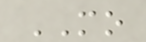MO
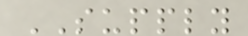SUPPLY
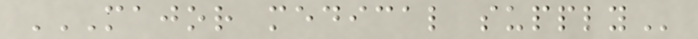MAJOR MEDICAL SUPPLY
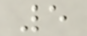5
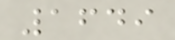1649
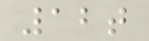12t
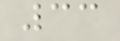33
